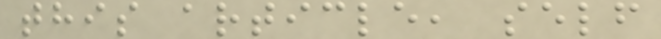this article, self
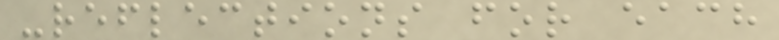-reflections for each
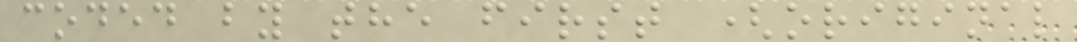coded by the first (original
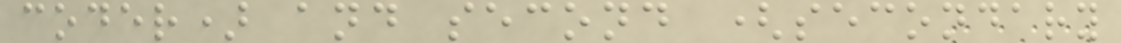coder) and second (secondary
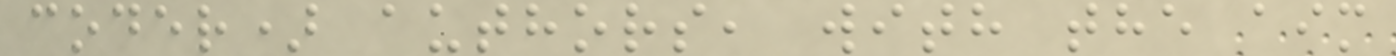coder) authors, with the aim
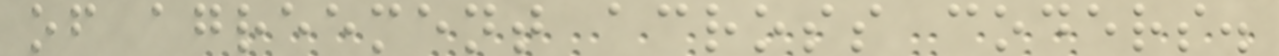of agreement across coders.
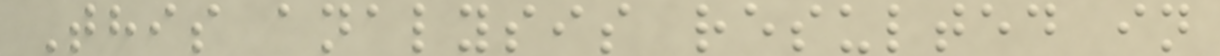This analysis resulted in
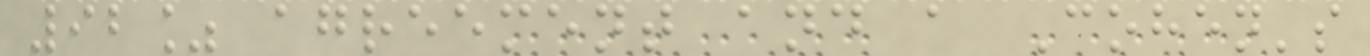92% agreement and a Cohen's
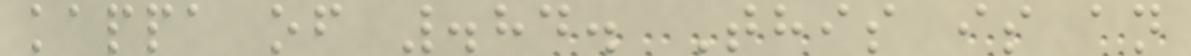kappa of .84. This is an
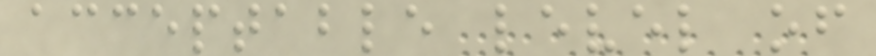acceptable level of
